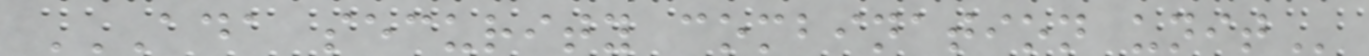ADA SECURITY COMBINATION UNIT
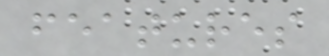features
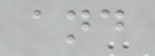and
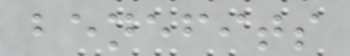benefits
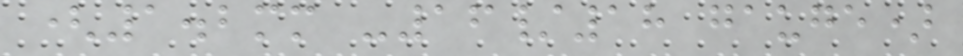(1.2mm -16/18 gauge)
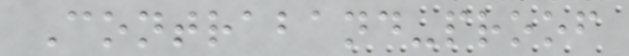Contraband-proof
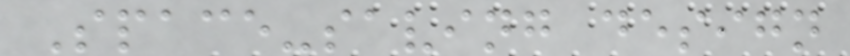Space-saving design
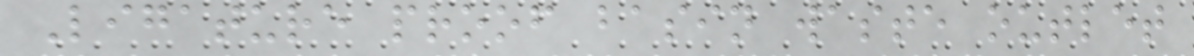Ligature proof basin waste outlet
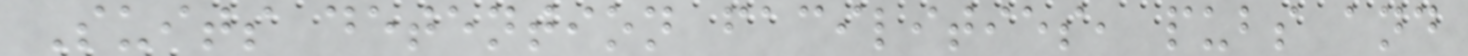Suits detention facilities, pubs and
